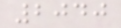2040
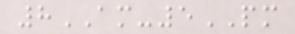8AM-5PM
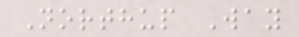Northup Way
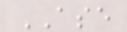ASE
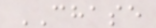CHASE
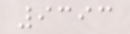9393
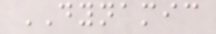DYNAMIC
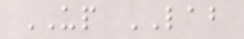UP LAB
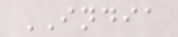INDIA
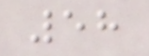58
